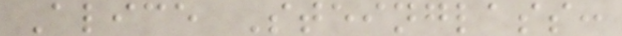Alice Steinglass:
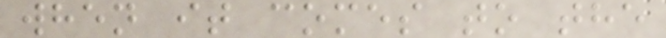when it comes to the
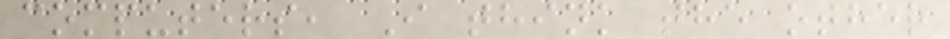computers, I think the other
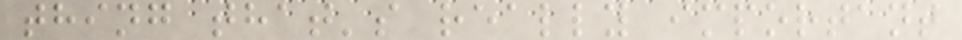thing that's really important
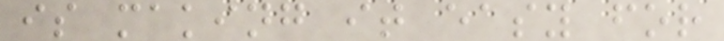is making it easy for
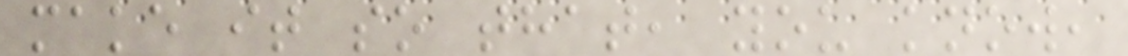make it so that, you know,
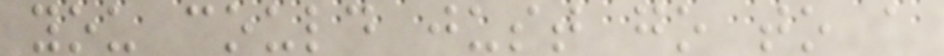you could just go to a
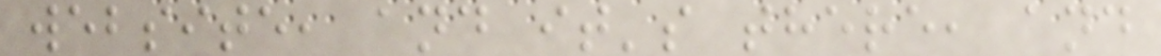website, and it's there, and
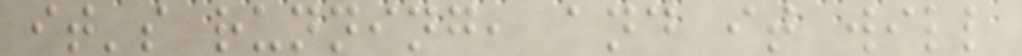it's running, and it will
